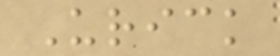Urick
